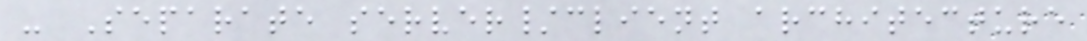- Separate server/client architecture
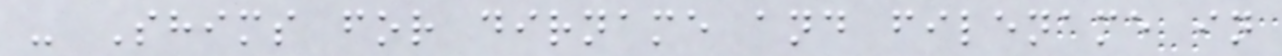- Shims for dirname and filename in
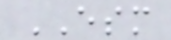ESM
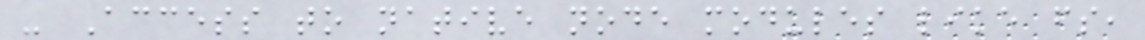- Access to native node modules like fs,
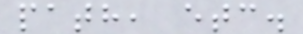path, etc.
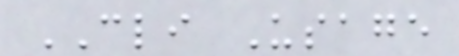CLI Usage
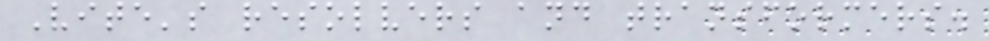Vite's resolvers and transformers.
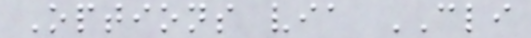Options via CLI
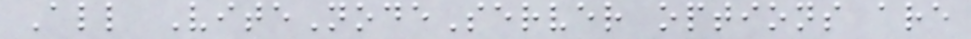All ViteNodeServer options are
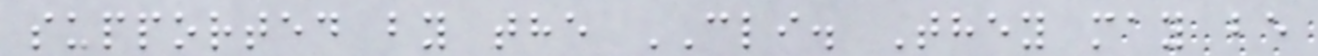supported by the CLI. They may be
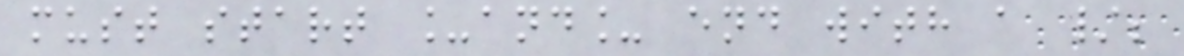must start _and_ end with a /;
